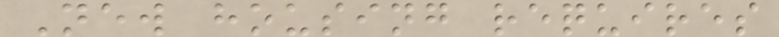New housing requires
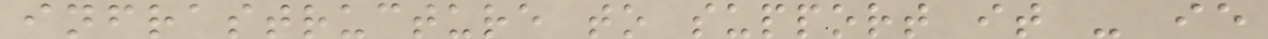infrastructure to support it - ie
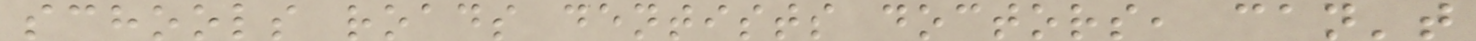schools roads dentists doctors, can't
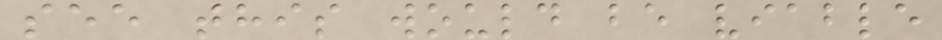see this would be viable
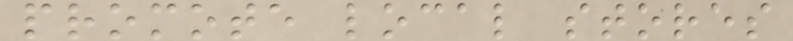promote local stores
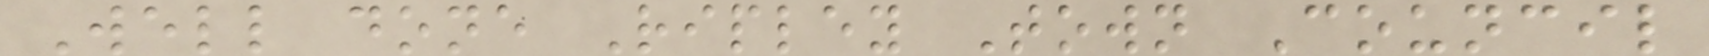Well done Ripley Town Council
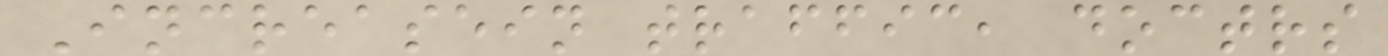Increasein traffic, doctrs
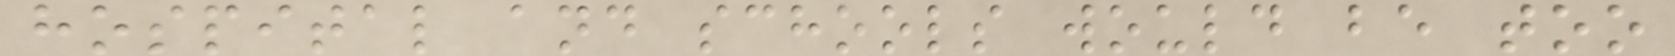hospital and schools would be too
